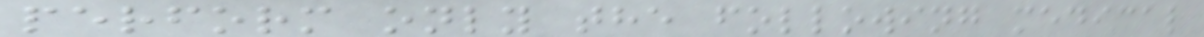perform only the following medical
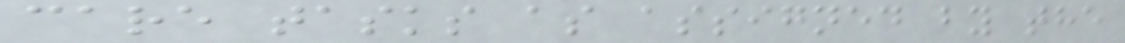care tasks as assigned by the
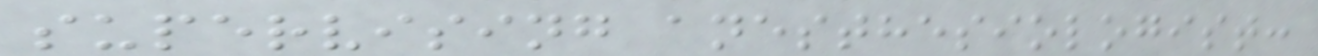supervising anesthesiologist:
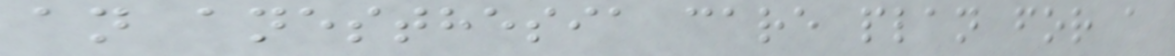an anesthesia care plan for a
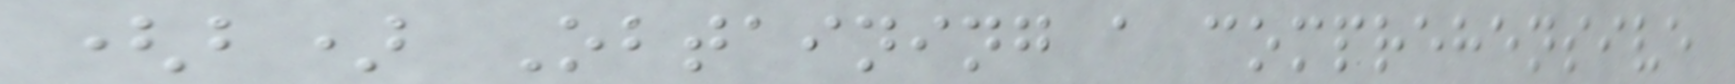(b) Obtaining a comprehensive
